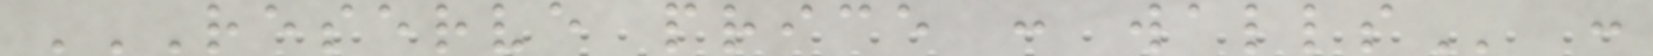RESERVE PRICE : WALLS :
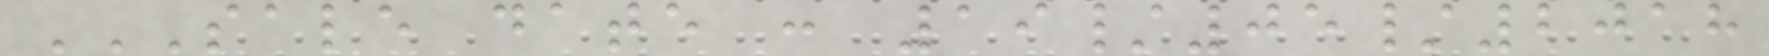SALE DATE : 19/05/2018
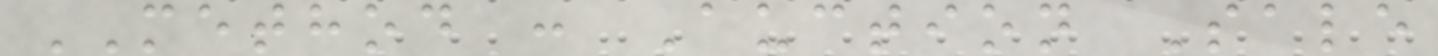METHOD : Auction Sale
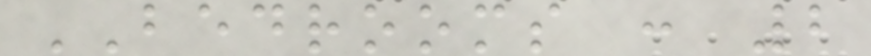BEDROOMS : 2
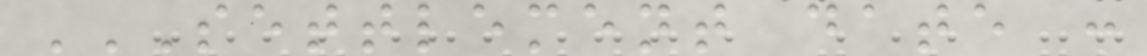SETTLEMENT DATE :
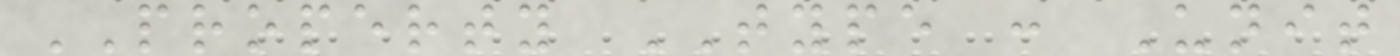PROPERTY TYPE : Unit
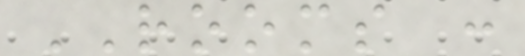ROOMS :
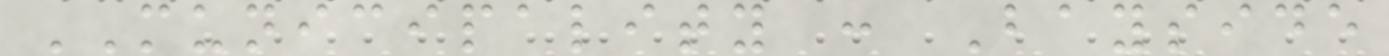MUNICIPALITY : Bayside
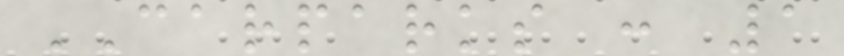CARPARKS : 1
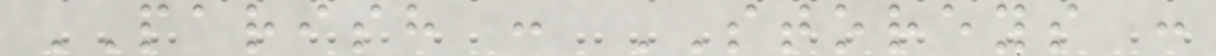PARISH : STOREYS :
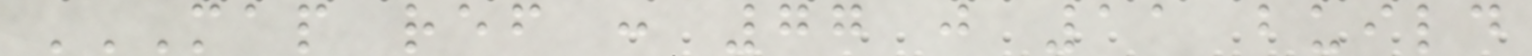MAP REF : 77 J 11 BUILD
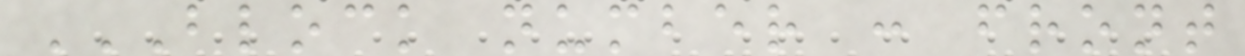BLOCK NUMBER : FRONT
